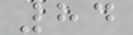84
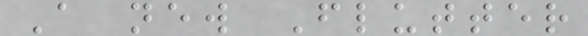A new Flutter
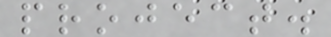project.
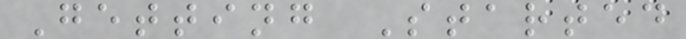Getting Started
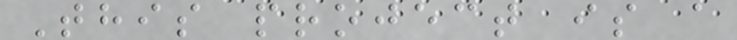This project is a
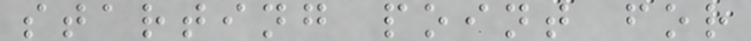starting point for
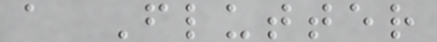a Flutter
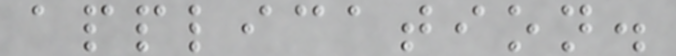application.
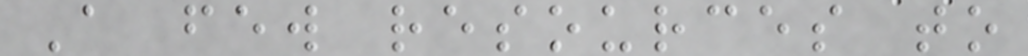A few resources to
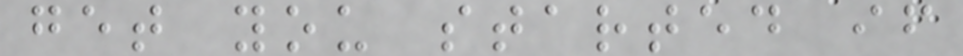get you started if
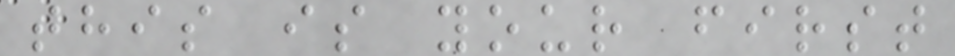this is your first
